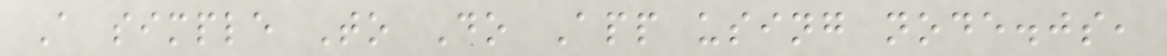A simple To Do App using node.js,
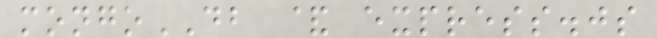mongoDB & express.js
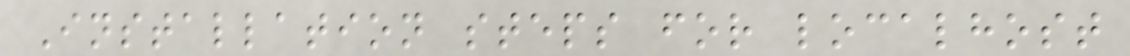Installation steps for localhost
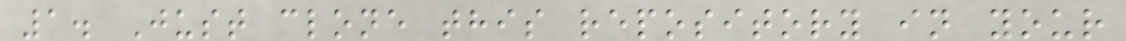1. Just clone this repository in your
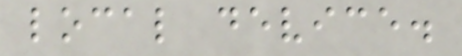local device.
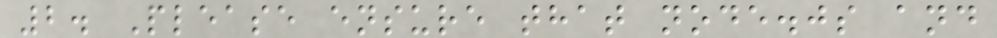2. Please ensure that node.js and
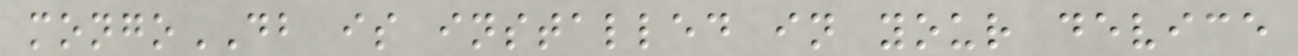mongoDB is installed in your device
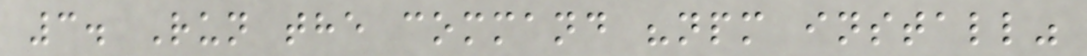3. Run the command "npm install"
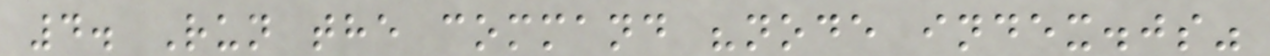4. Run the command "node index.js"
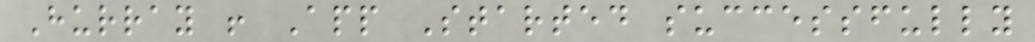Hurray ! App Started successfully
